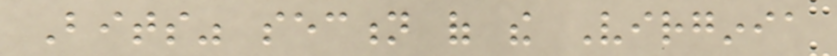Bits" section of the Virginia
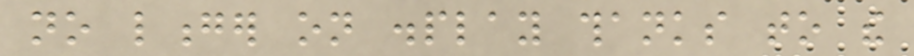no longer on display thanks to the
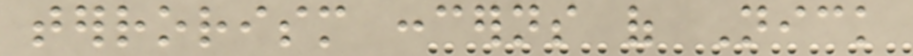terrorism concerns of Nick
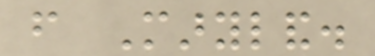from Maryland.
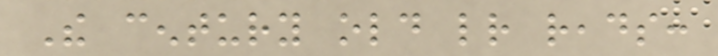The century old letter reads:
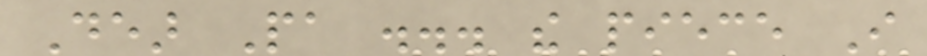Dear Pa ... the piece I
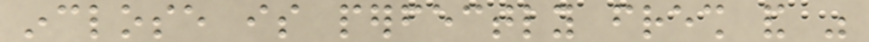inclose is perfectly fresh and was
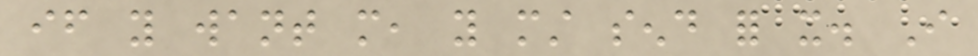if you want more, you must send for it. I
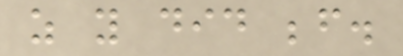as you did before.
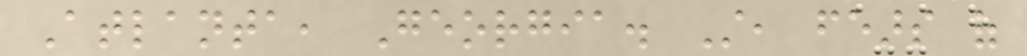Atlanta, Georgia. Still, fears of
